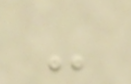-
